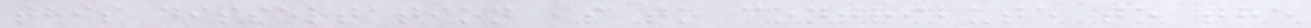this dissertation is to contribute to the
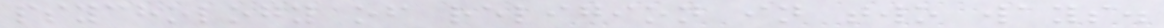psychology of religion in two ways.
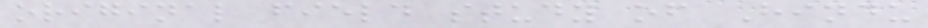original field study of Hindu
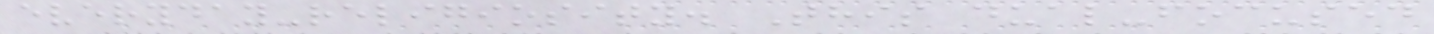everyday-religiosity. This dual-focused
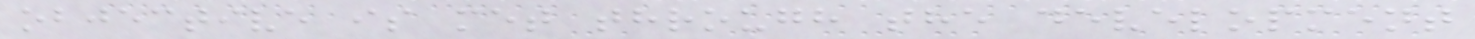objective is met through the development
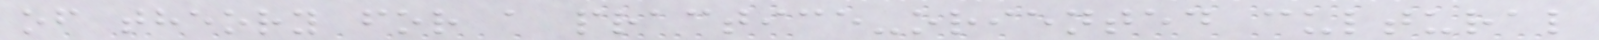of theory for a practice-oriented cultural
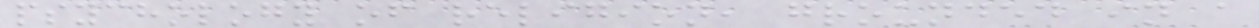psychology of religion, grounded in a
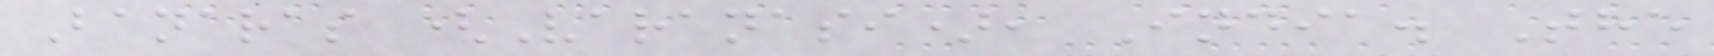Banaras (Varanasi), India. The
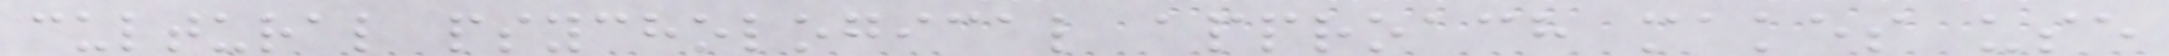cultural psychological approach makes use
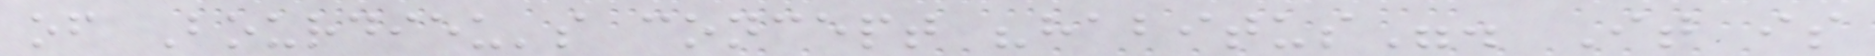of Bourdieu's concept "habitus". It is
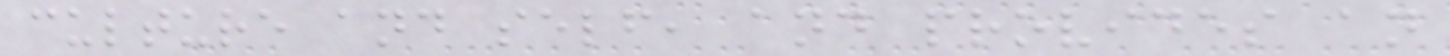culture and self, and provides an
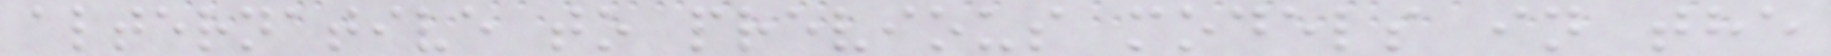alternative to previous models in the
